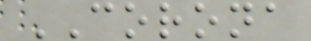CORONA
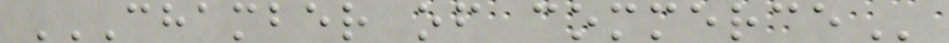CHAMBER OF COMMERCE
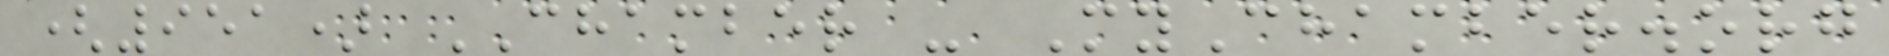(951) CHAMBER - MyChamber.org
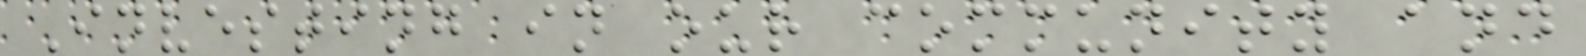Investing in our community and
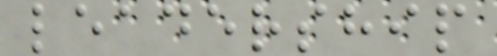leadership
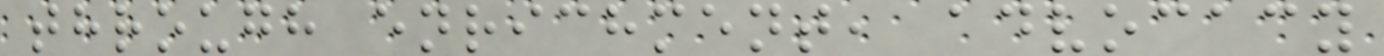through enrichment, advocacy
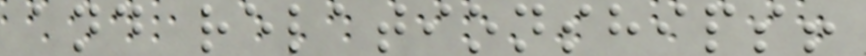and relationships!
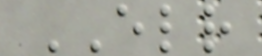ELR
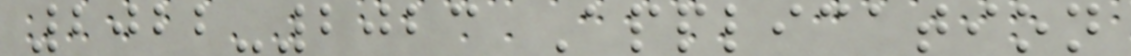2022-2023 Application
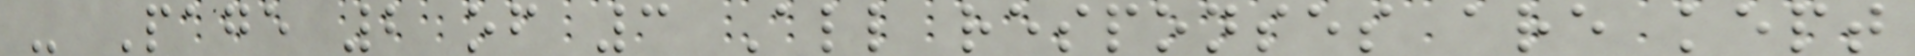- Page 2 of 3 All responses are kept
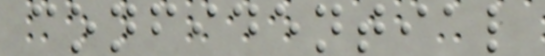confidential
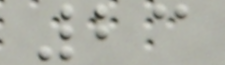23
